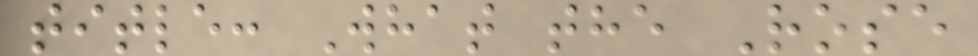title: What the Rose
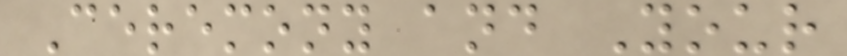Ceremony and Your
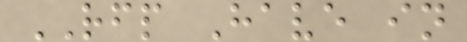RFP Have in
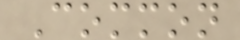Common
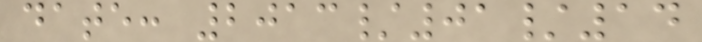date: 2013/01/14
